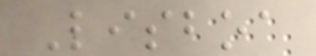Lisboa
